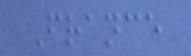France
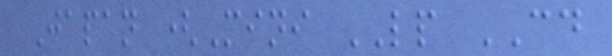Japan (Mini LP CD
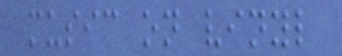music on vinyl
